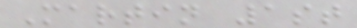Martin 1st
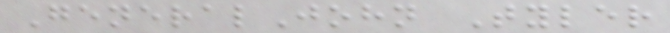GeneralJohn Tyler
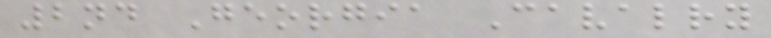2nd Georgia Cavalry
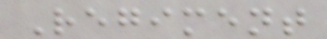Regiment
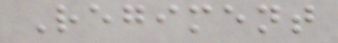Regiment
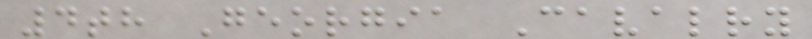4th Georgia Cavalry
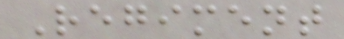Regiment
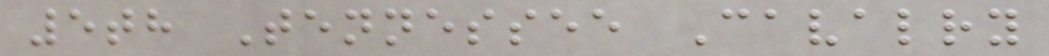5th Tennessee Cavalry
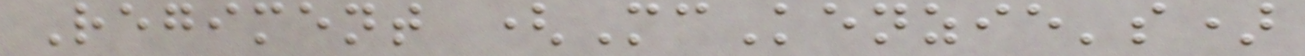Regiment (McKenzie's)
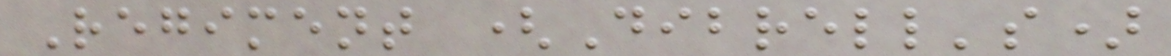Regiment (Dibrell's)
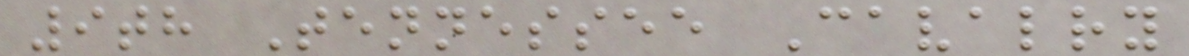9th Tennessee Cavalry
